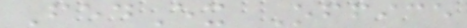FedEx Office
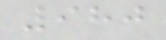980
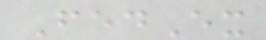FedEx
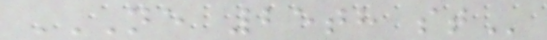NE 25TH ST
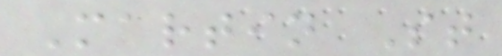Martin St
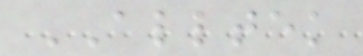ALLTEK
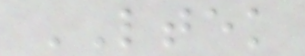LTEK
